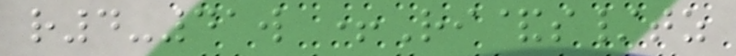r4-41w +Ri&s/tz
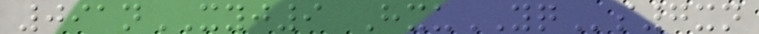091nXYJ9 HxuYQs7xn
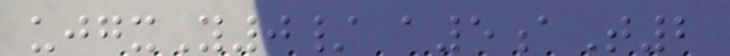ujgxY0/ a5aT2
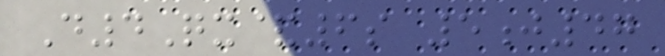D4Qx&6s 5j47
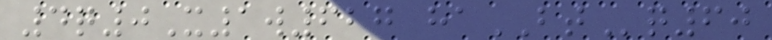4q0X1w627 haBTq60
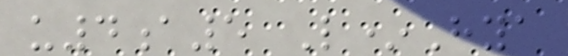u4a5 L*Hya
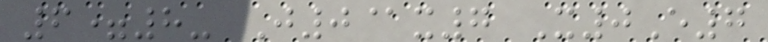6=8- J0@x7 X0E7
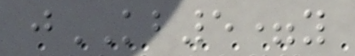jKB5=y
